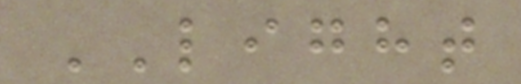LIGHT
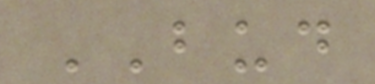BUD
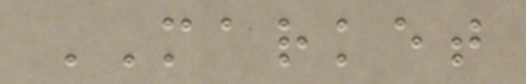MARKET
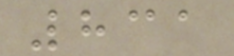831
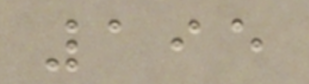195
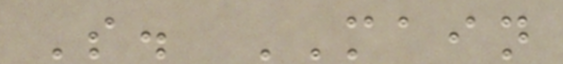S. MAIN
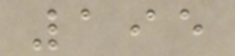195
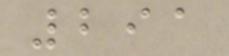291
